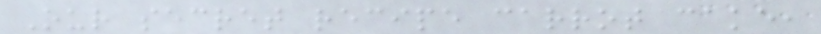Our secret recipe carrot cake,
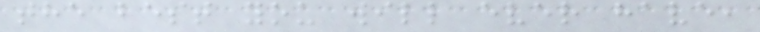the best you will ever have,
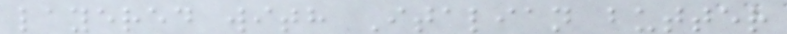layered with Italian butter
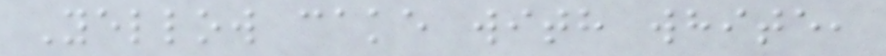Yellow cake with white,
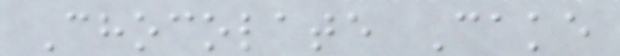Chocolate Cake
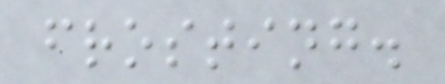frosting.
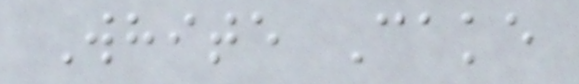White Cake
